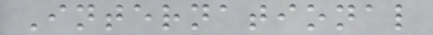International
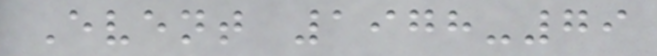Event 1978-79
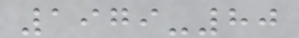1979-80
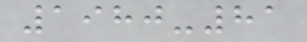1980-81
